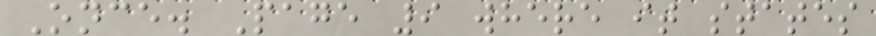Once. Page 9 where it states
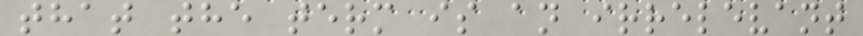that the term is an irrelevant
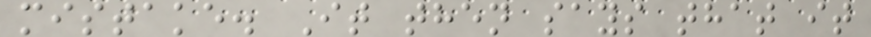mistake. It then says that it
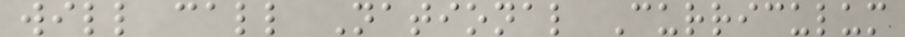will call National Curriculum
